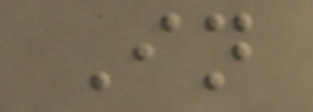In
